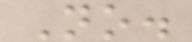No.
